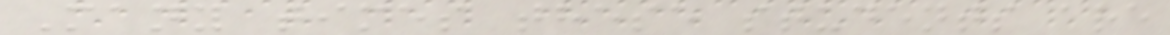Many times these students are
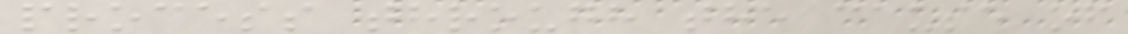process through the cause of
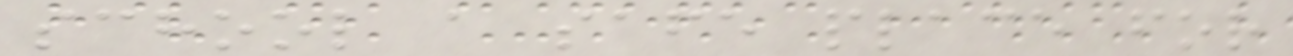school a safe place for
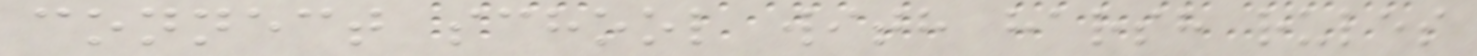connect school with harsh rules
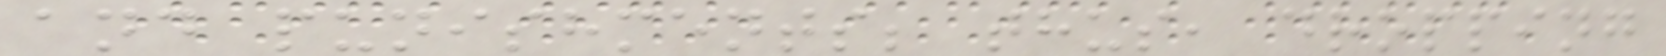and punishments; thus, dropping
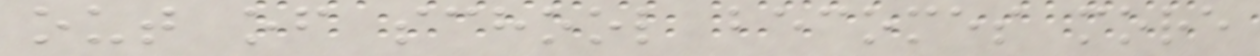out of school becomes more
